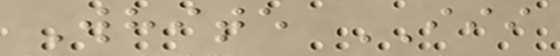White III
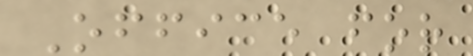Office for
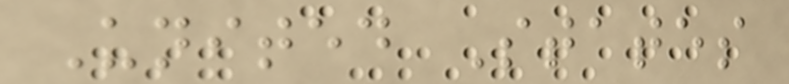United States
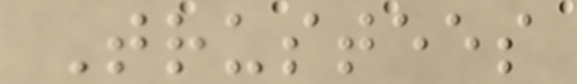Trustees
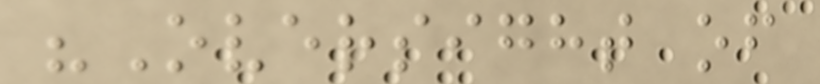"Oversight of
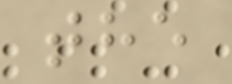the
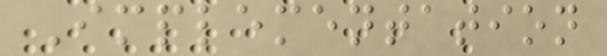Implementation
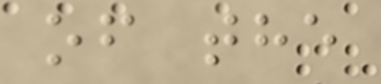of the
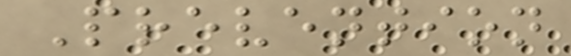Prevention
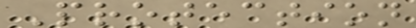Protection
